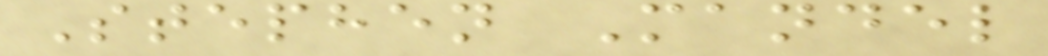Stephen Mandel
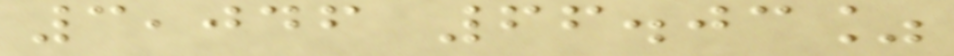3,046 66.03%
